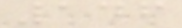146
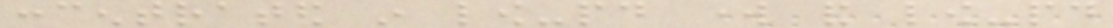concentrated in low-paid work and low-paid
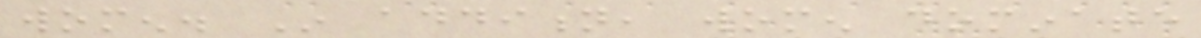women. In addition, women dominate
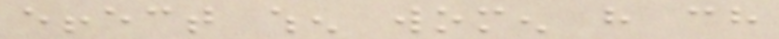effect when women have ch
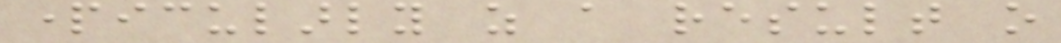particularly as a result o
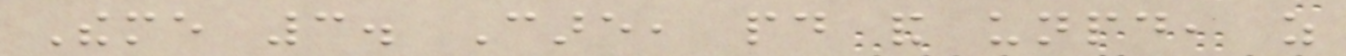Theme 3. Care, paid and unpaid, as
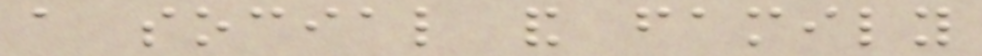a social and family
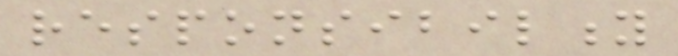responsibility
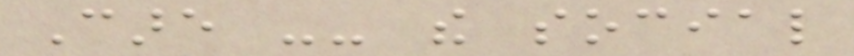Care -- the social
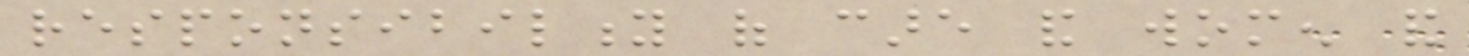responsibility of care and women and
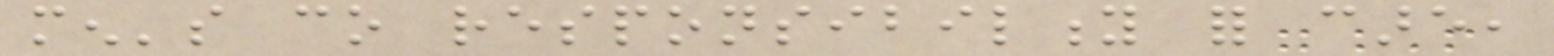men's co responsibility for care,
